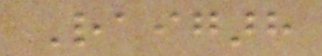Raigarh
